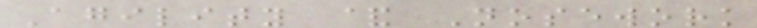Agility & Nosework
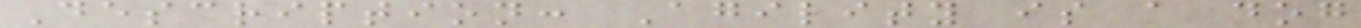Description: Agility is a dog
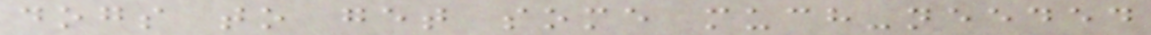dogs to get some much-needed
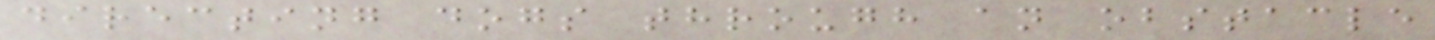directing dogs through an obstacle
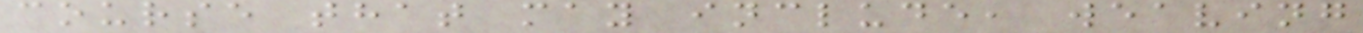course that may include, weaving
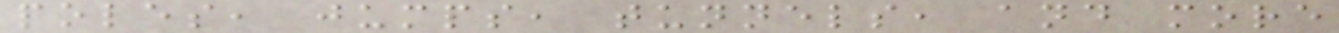poles, jumps, tunnels, and more
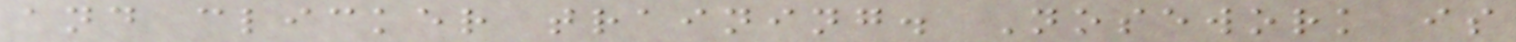and clicker training. Nosework is
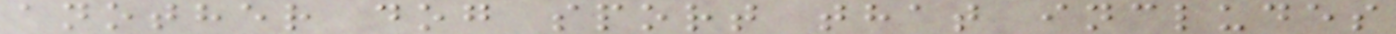another dog sport that includes
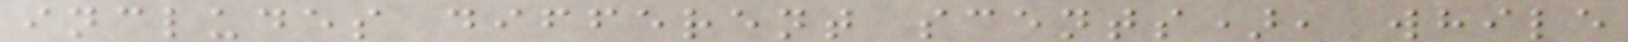includes different scents), while
